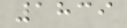1839
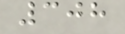308
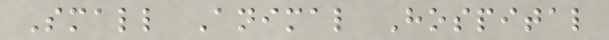Small Animal Hospital
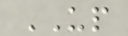UP
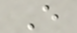E
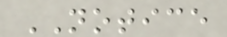NOTICE
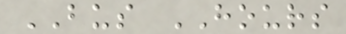BUS HOURS
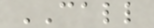CALL
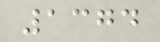1374
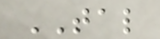TAL
